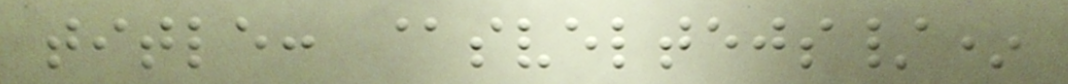title: @sveltejs/*
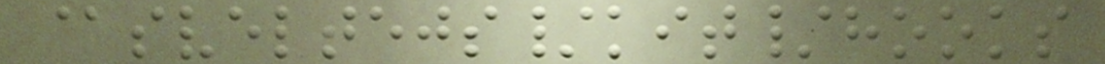@sveltejs/kit/hooks
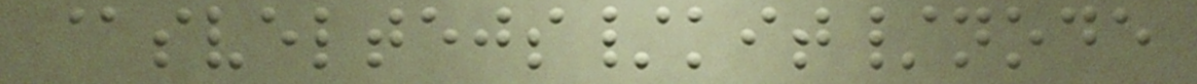@sveltejs/kit/node
